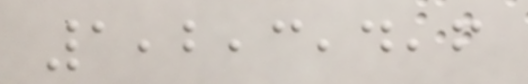1,2,3,4,6
